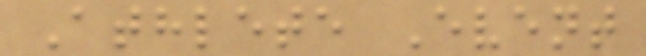Athlete Event
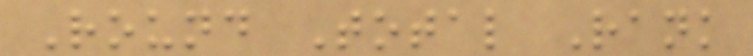Round Total Rank
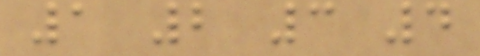1 2 3 4
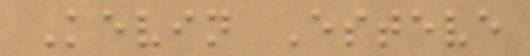Kevin Esteve
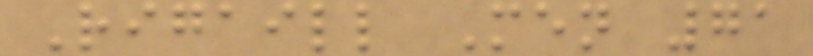Rigaill Men 71
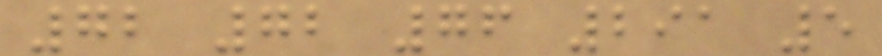72 72 76 291 5
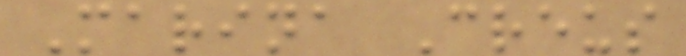Marina Creus
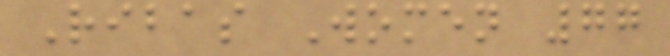Ribas Women 77
